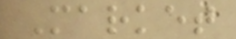Market
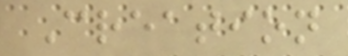Creation
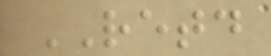RETD
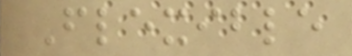Flexible
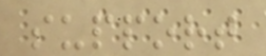support
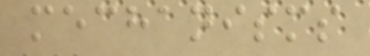mechanisms
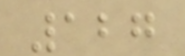127
